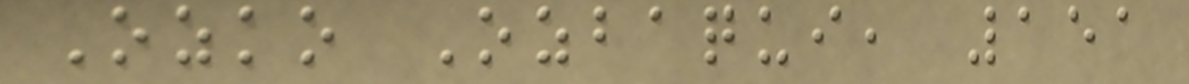Ozko Ozbaqui, 151
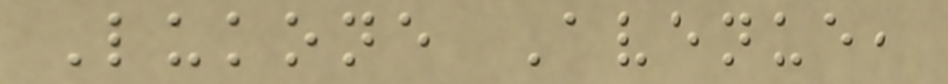Lukone Avenue,
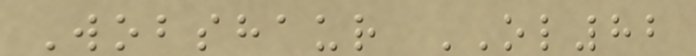Wobshaur OL82
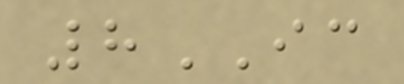8IC
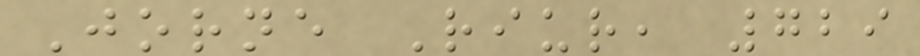Jorne Riur, 729
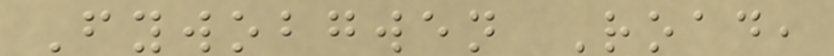Fywobgwen Road,
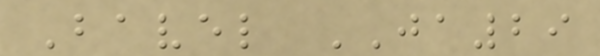Bavel JA29
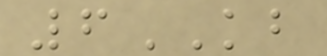6KB
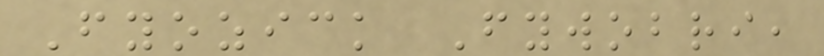Fyozick Fywobri,
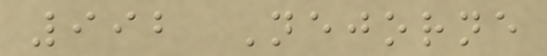992 Nejorne
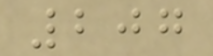207
